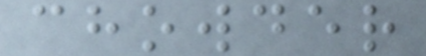chowder
